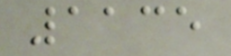1135
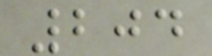204
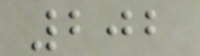202
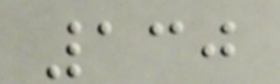130
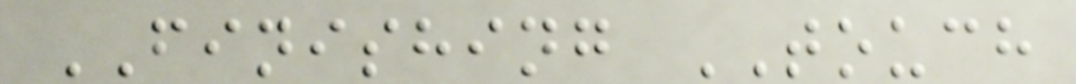FINISHING TOUCH
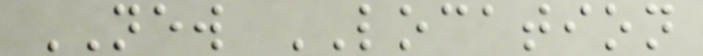NEW LOCATION
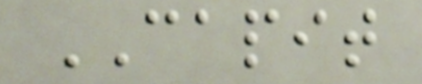CAPIT
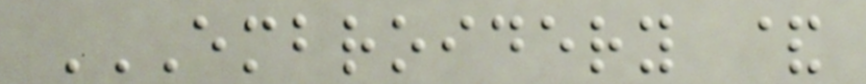EMBROIDERY &
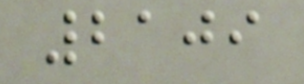2109
